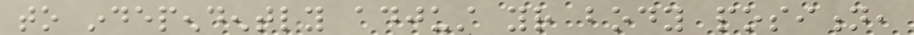to independently adjust your body position,
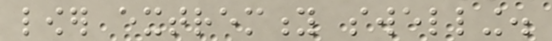lower extremity swelling.
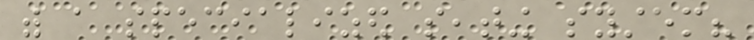with a specialized seating system?
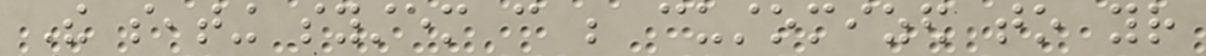The seating system can be customized to your
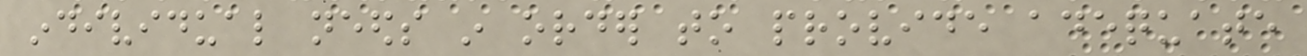individual needs in order to provide adequate
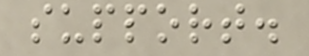support.
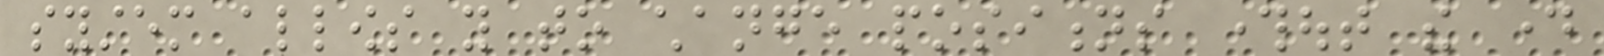system allows you to change positions throughout the day
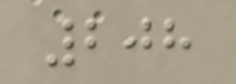208
